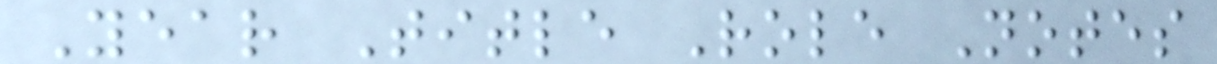Year Title Role Notes
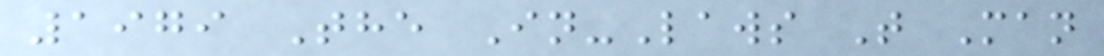1979 The In-Laws T Man
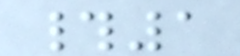#1
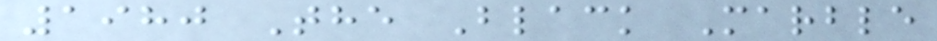1980 The Black Marble
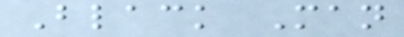Black Man
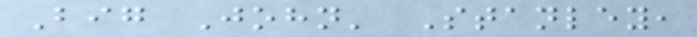Big John' Stanley,
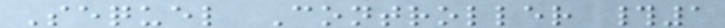Sequel Controller #1
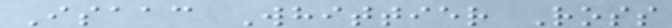Isaac Whittier Ross
